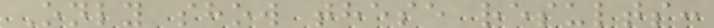Only show these results:
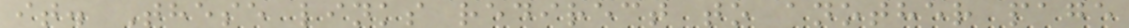it. These links redirect to another page
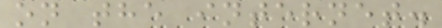on the internet.
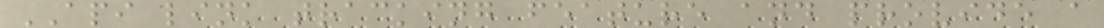API link tracking feature and provide a
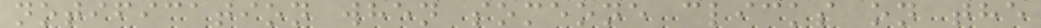notification when someone clicks on the
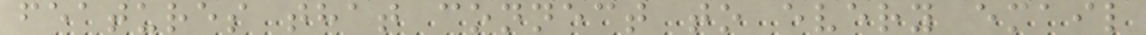features that connect to every email
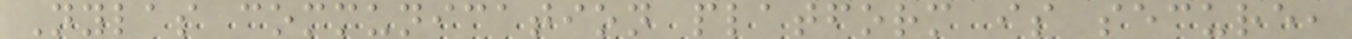Nylas communication platform is secure,
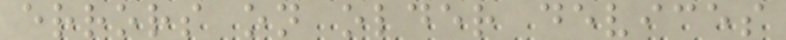errors on older devices
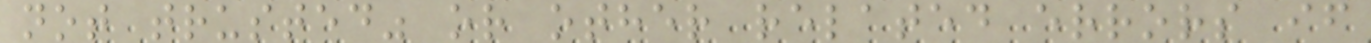not trusted" or other related errors if
